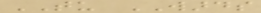TU WARDS
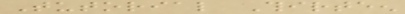Tutorial Thirteen
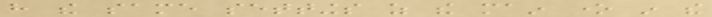have the same settings as the main one in the
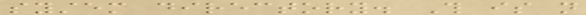system directory. This is not
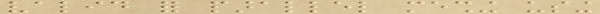valid for parallel meshing using
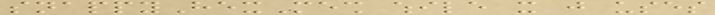snappyHexMesh while it just uses
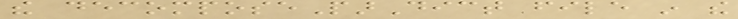the decomposeParDict file in the
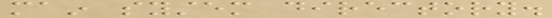main system directory.
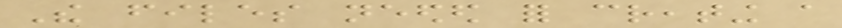The files needed for creating a
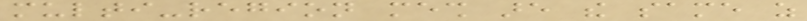multi-region mesh are the same as
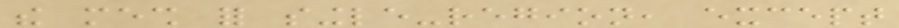the mesh for single-region, except
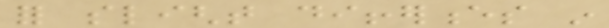for slight differences in
